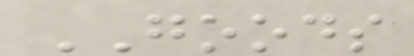GOODS
